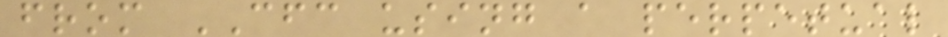from CFC using a perpetual
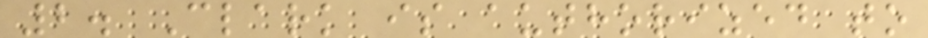2. Clark is authorized to
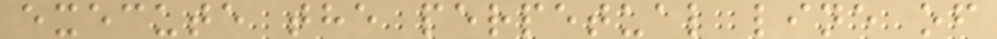execute the perpetual line of
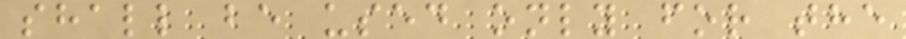shall be used only for the
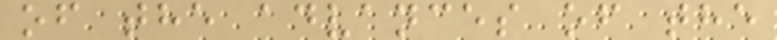of the advances of the
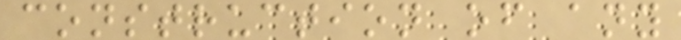construction of any
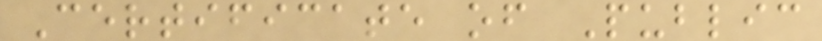Certificate of Public
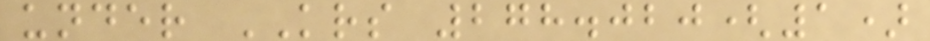under KRS 278.020(1)
